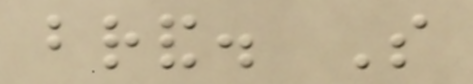brand. So
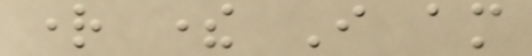right there I am
